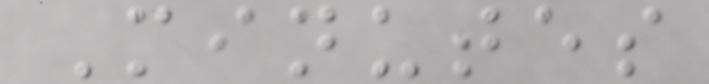Minutes
